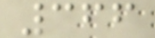366
